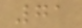71
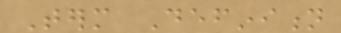Term Definition
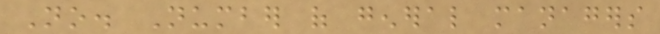No. Number of general managers
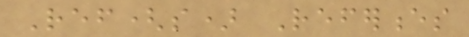Ref(s) References
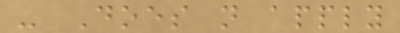- Does not apply
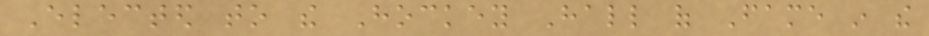Elected to the Hockey Hall of Fame in the
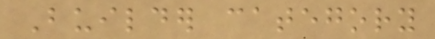Builder category
